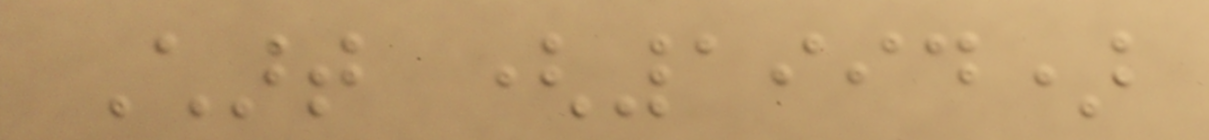Chart (1994)
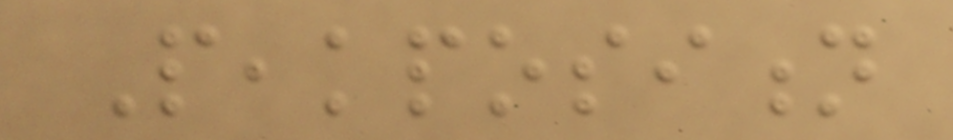Peakposition
